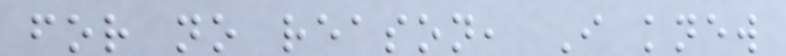for no reason, I knew
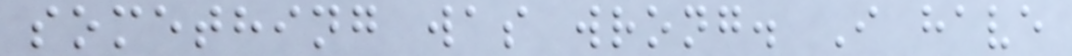something was wrong. I have
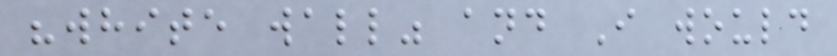"white wall" and I would
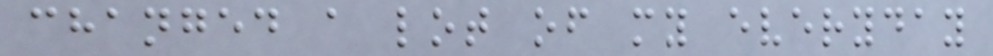changed a lot of my everyday
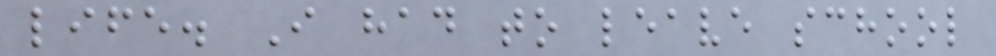life. I had to leave school
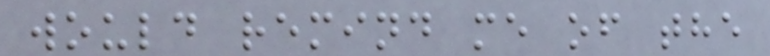would remind me of the
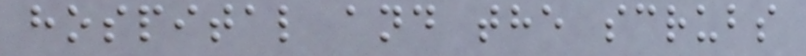hospital and the scrubs
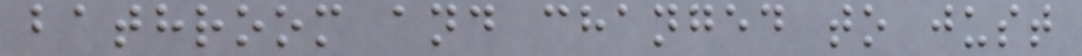bathroom and changed to just
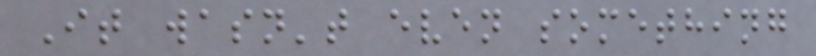It wasn't even something
